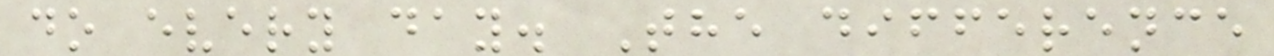do every day. The difference
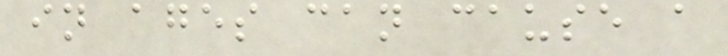in ages can cause a
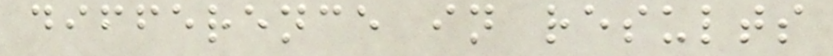difference in results
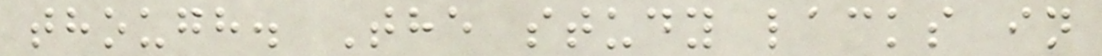though. The study lacks in
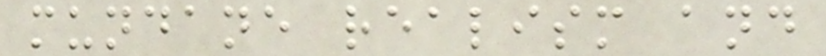mundane realism and
